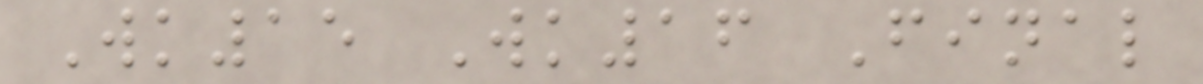Wk15 Wk16 Final
